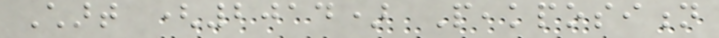Chart (2014) Peakposition
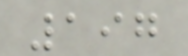197
